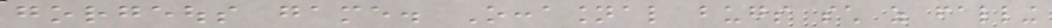gorgeous game. Occasional bugs such as falling
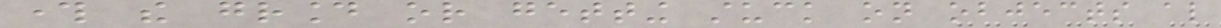through the ground or getting stuck on objects also
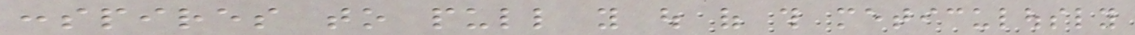conspires to pull you out of this meticulously
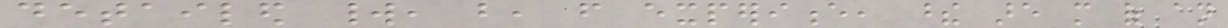detailed world, but, from experience, these are more of an
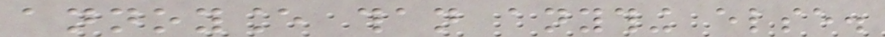annoyance than anything else.
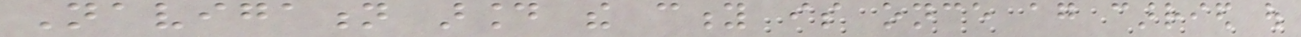Navigation around the city is once again carried out
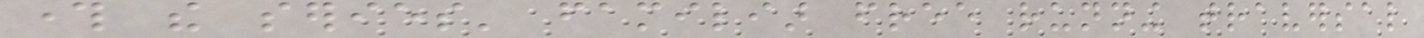through the series' familiar free running traversal
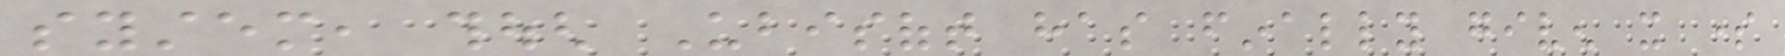system, though Ubisoft has finally given it some
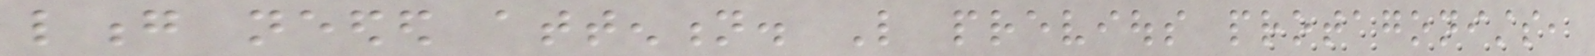long needed attention. Like previous protagonists,
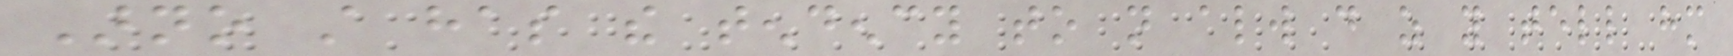Arno still has the tendency to not always do as you tell him
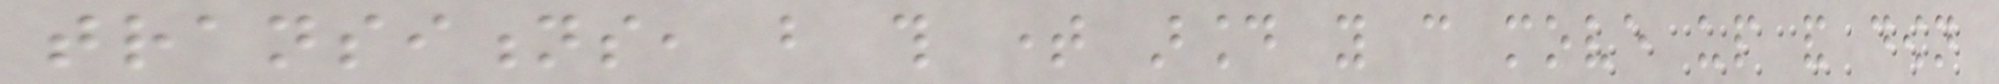transitions, but this time around you can move up and down
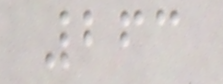263
